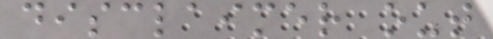disclaimer out
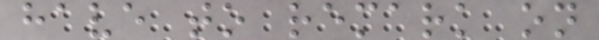have to remark on
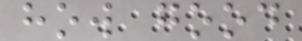how good
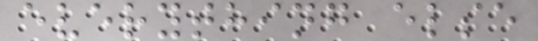everything else
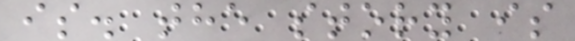is. the story is
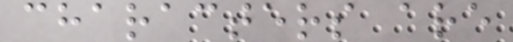characters are
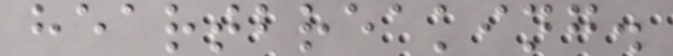heartbreaking.
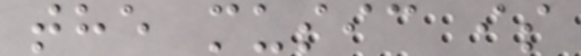the music is
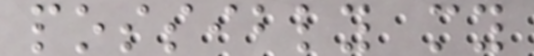possibly my
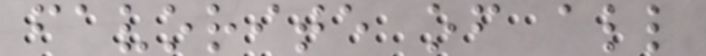favorite of all
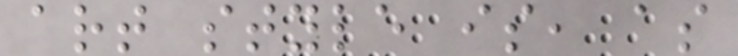art style is, as
